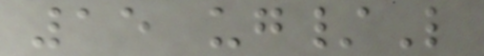15 ug/L
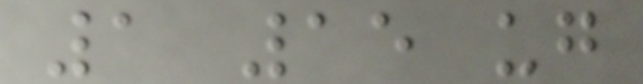1 15 ug
